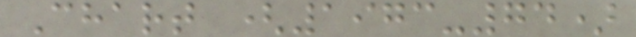Chart (1973-74)
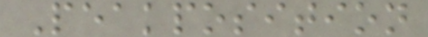Peakposition
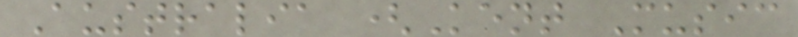Australia (Kent Music
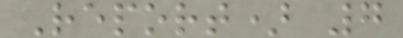Report) 7
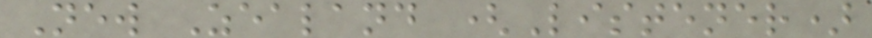New Zealand (Listener)
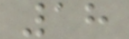18
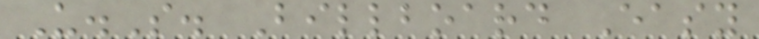U.S. Billboard Easy
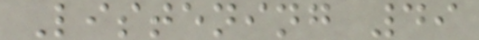Listening 49
